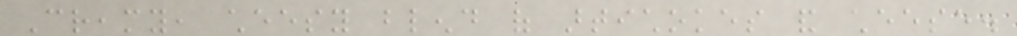Creamy, cheesy blend of artichokes and cheese.
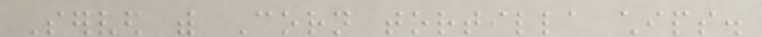Served with Corn tortilla chips.
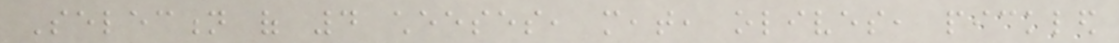Selection of 4 cheeses, meat, olives, pickled
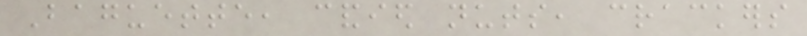Baguette, candied nuts, crackers
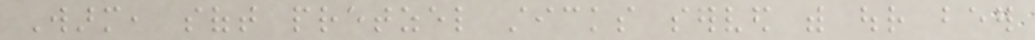Warm, soft pretzel sticks served with our beer
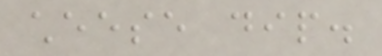cheese dip.
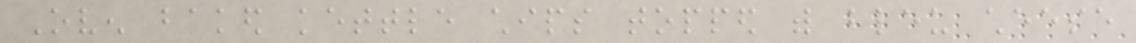Oven baked kettle chips topped with bleu cheese
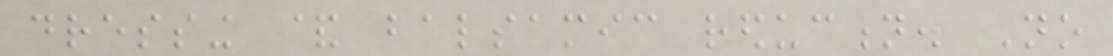dressing & balsamic reduction. No
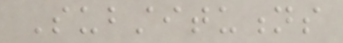Substitutions
